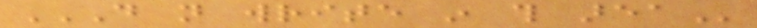DO NOT WRITE IN THIS AREA
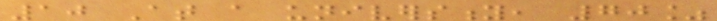10 At a university, 70%
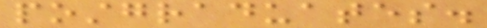postgraduates.
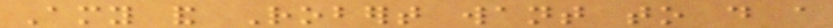Amy and Robert want to do a
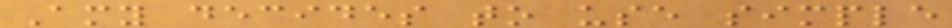Amy decides to use simple
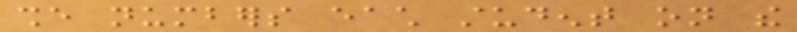she numbers each student on the
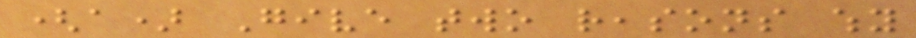(a) Give two reasons why
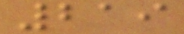219
